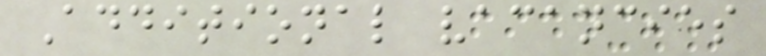Additional vacancies
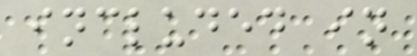included in
